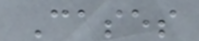Cases
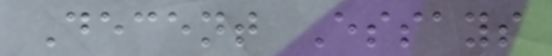Decent Essays
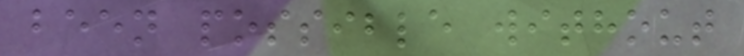been possible without
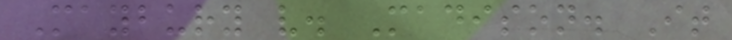Maybury v. Madison. It
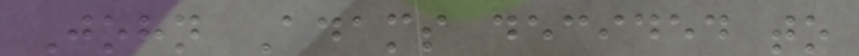John Adams decided to
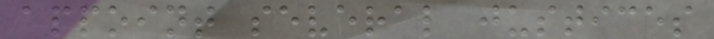appoint several justices
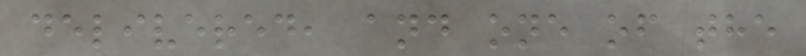delivered, and one of the
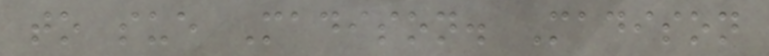to sue Madison. Madison
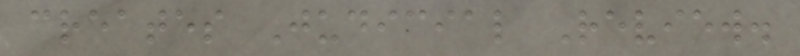creates Judicial Review.
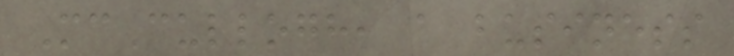McCullogh, a business
